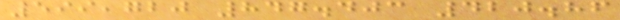599,720 847.403 420.86
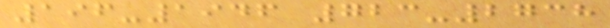196-1946 723-2738
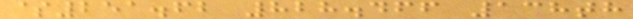$251.62 828.466 138th
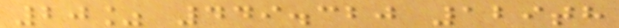20% 449.320 129th
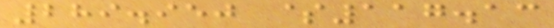289.950 $117.13
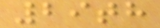29th
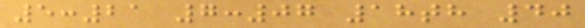5:21 7:07 18th 40
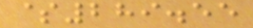$289.55
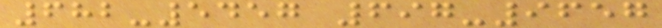682-5457 697-9657
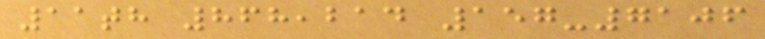11th 868,214 157-7106
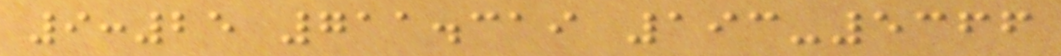9:25 711.319 193-5366
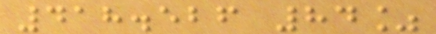418.526 84%
